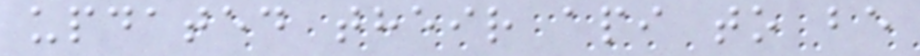updated their api to be
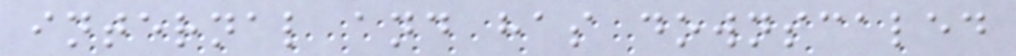internal and has downscaled
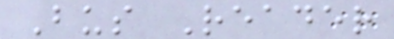Bus Reader
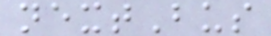nextBus
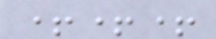+++
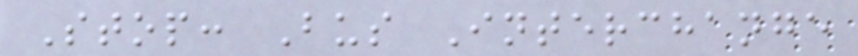Stop: Bus Interchange
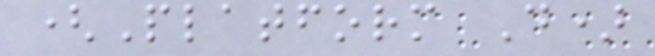(Platform D)
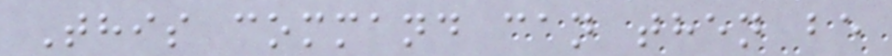This command can then be
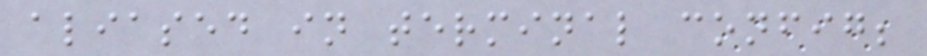aliased in terminal config;
